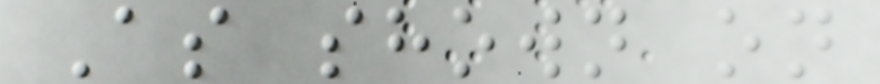As shown on
